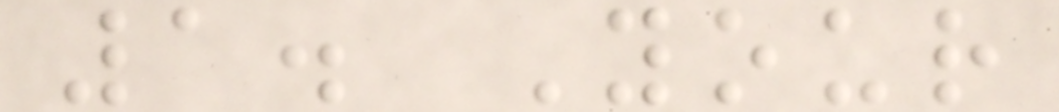1. Your
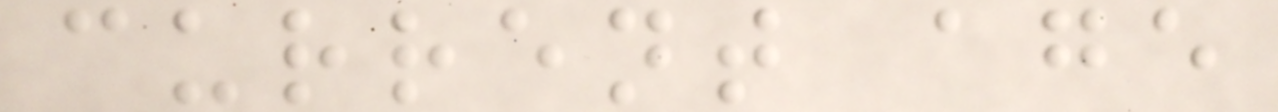current age
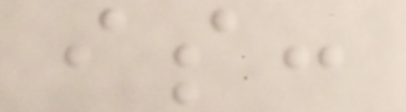is:
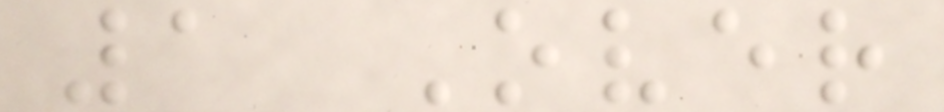1 Over
